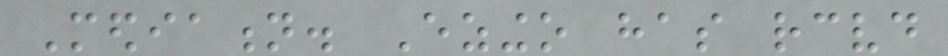Mediation. Ezingo has received
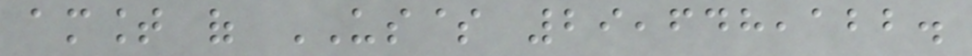amount of US$ 29,648,122.
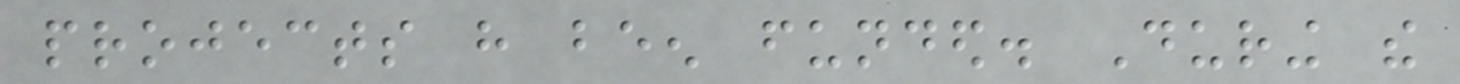projects have been funded. During the
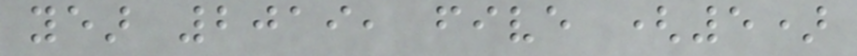year 2019, five (5)
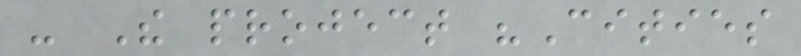- The project "Cities
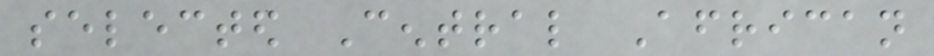selected Central African
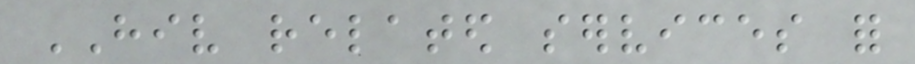HIV related services for
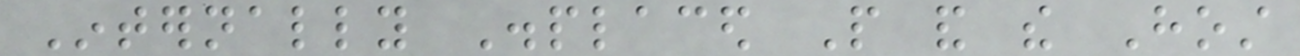Internally Displaced People and the Host
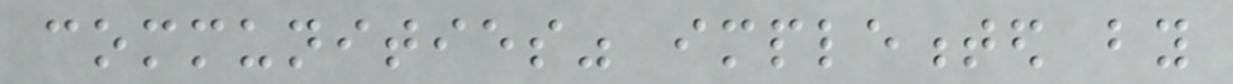communities" implemented by
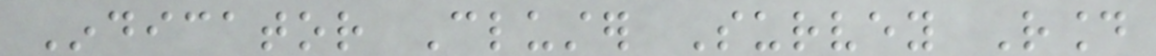Indicator Cluster Survey Round
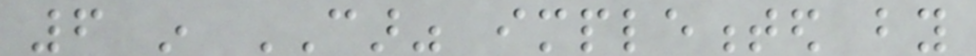6 in CAR" implemented by
